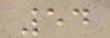54
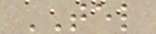TEL
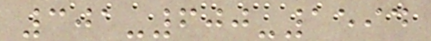301-600-1594
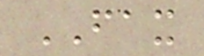FAX
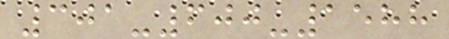301-600-1588
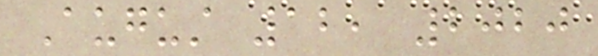August 12, 2020
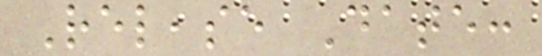Release Date:
